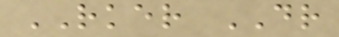RKER DR
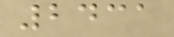2431
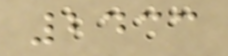2433
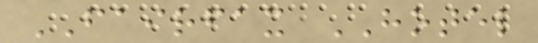FAIRFAX HOTEL
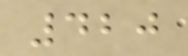420
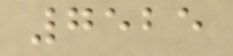7525
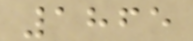1865
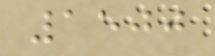1500
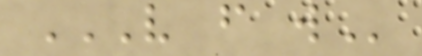V F W
